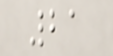21
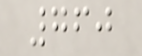760
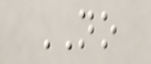NO
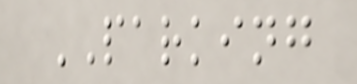PARKING
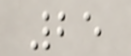25
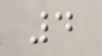4
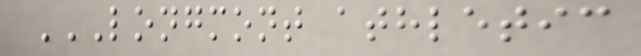LONGMONT ATHLETIC
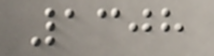1308
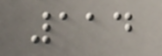114
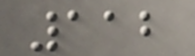112
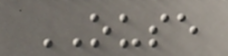OUSE
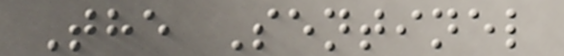The Sentinel
